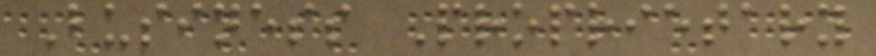Business Proprietary
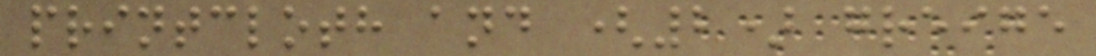printcloth and (2) greige
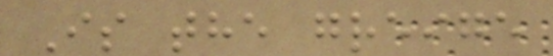Is the greige
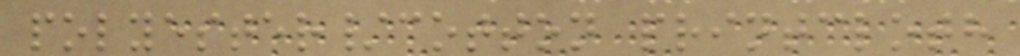polyester/cotton printcloth
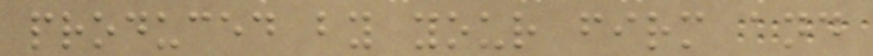produced by your firm and
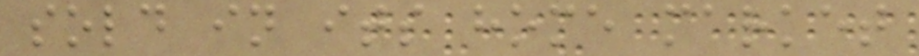sold in its home market
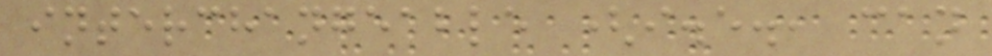interchangeable (i.e., can
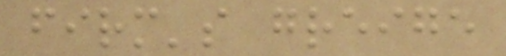firm's greige
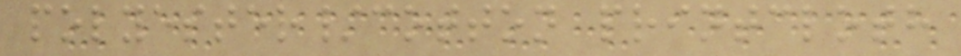polyester/cotton printcloth
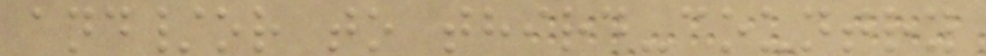and/or to third-country
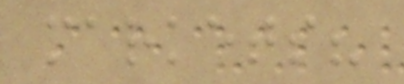markets?
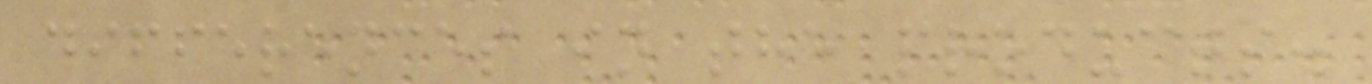differences in the products.
